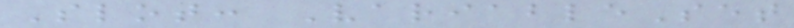Slot: VariableSet
